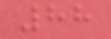88
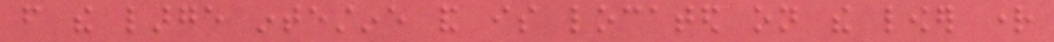from the large intestine and is located on the lower right
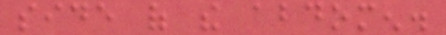side of the abdomen.
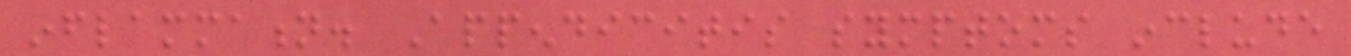inflammation. Appendicitis symptoms include
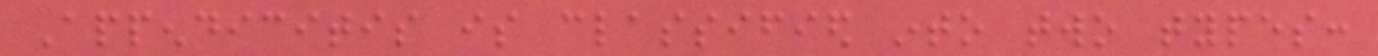Appendicitis is classified into two types:
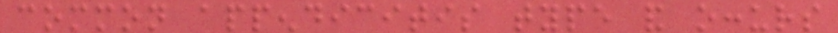common appendicitis type and occurs
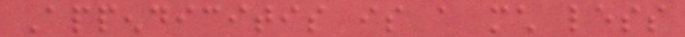Appendicitis is a much less
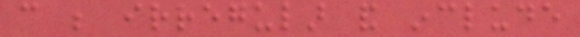can be irregular and include
